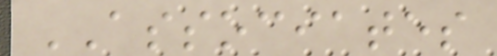ASSOCIATES
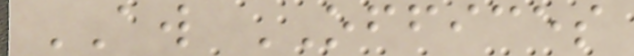AW OFFICES
